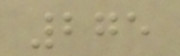275
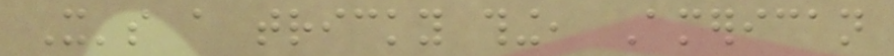It's a tricky thing, American
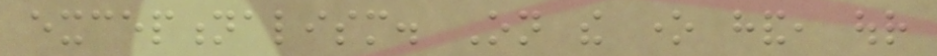exceptionalism. On the one hand, our
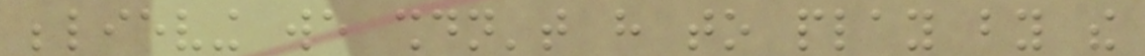believing we shouldn't have to play by the
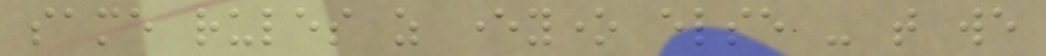same rules as everyone else - that we
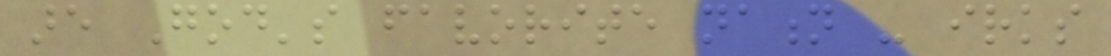are God's favorite nation - irks
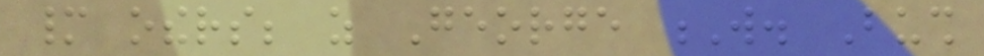many others; as George W. Bush
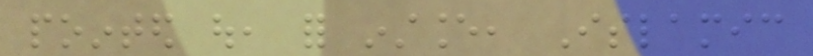pointed out, for instance, Islamic
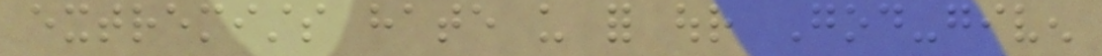extremists hate us for our God-given
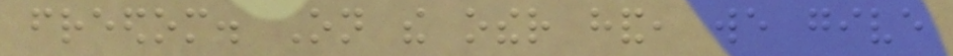freedom. On the other hand, we give
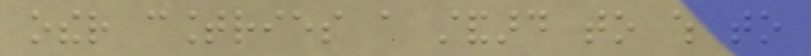other countries a standard to which to
